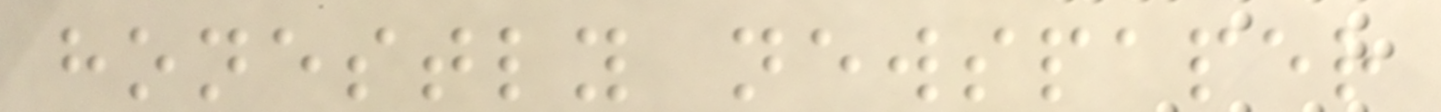honestly newspaper
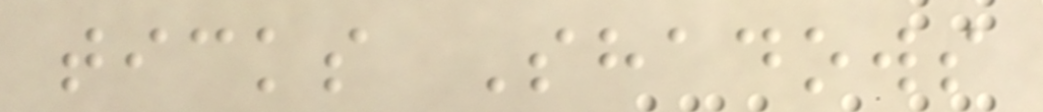ticks Shadows
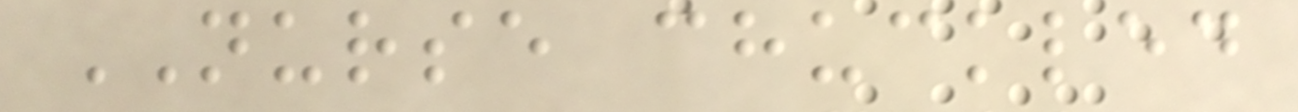NURSE chuckled
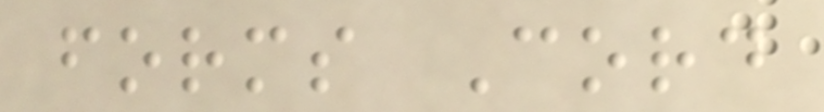forms Cord
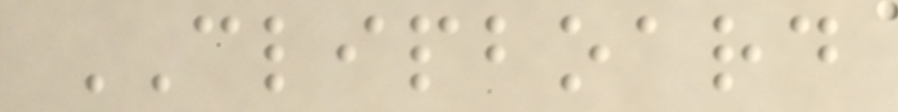CLIPBOARD
